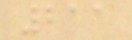211
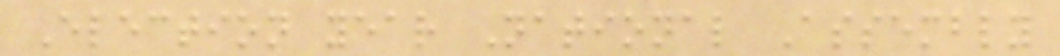Election year National Assembly
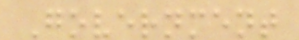Government
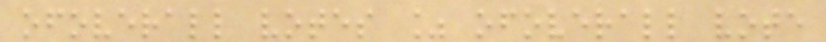ofoverall votes % ofoverall vote
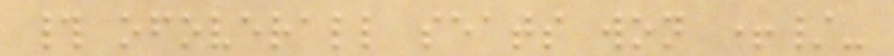# ofoverall seats won +/-
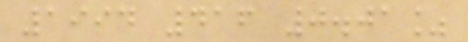1994 416 0.01%
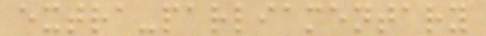extra-parliamentary
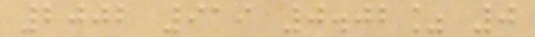2002 919 0.02% 0
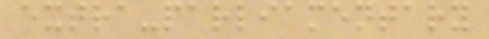extra-parliamentary
